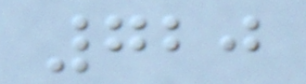720
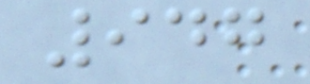947
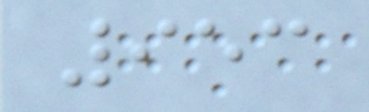953
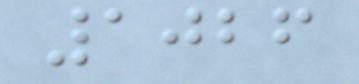1026
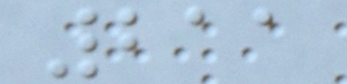211
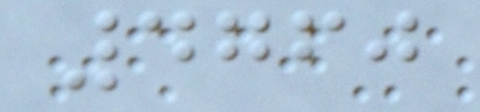4760
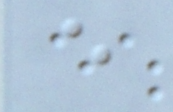e
